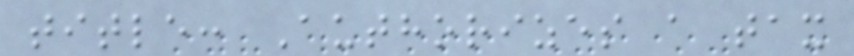title: Authorizes a tax
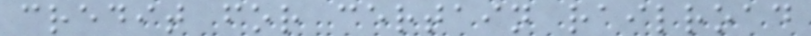credit for certain railroad
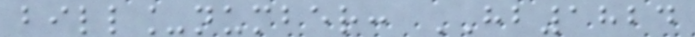bill_number: HB1824
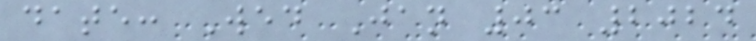date: Wed Jan 03 2024
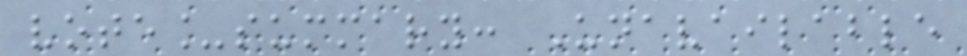vote_summary: Unavailable
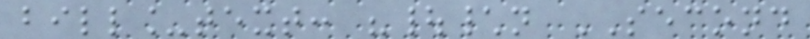bill_text: "|\n SECOND
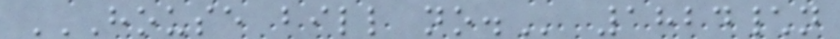HOUSE BILL NO. 1824\n
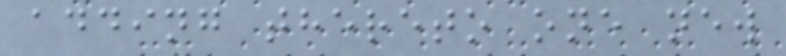adding thereto one new
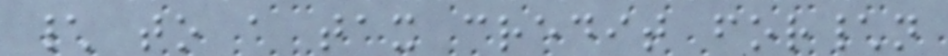\ to a tax credit for\n
